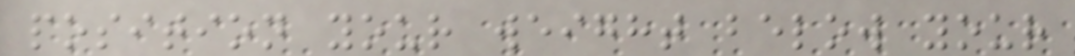position your weight below your
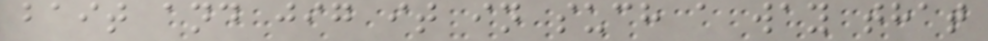bait and jig it in such a way that
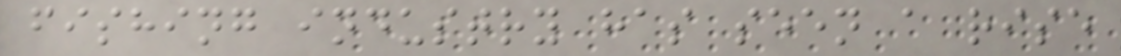fishing industry has seen a rise
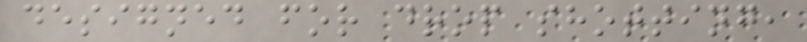designed for drop shotting,
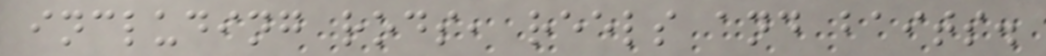including rods, reels and baits.
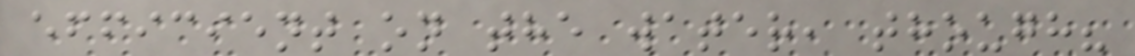efficient on the water, though?
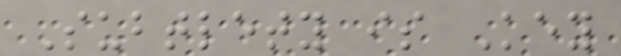Subtlety is Key
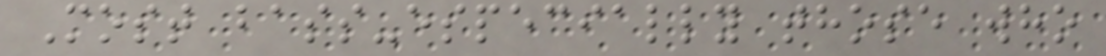Most bass-especially those who
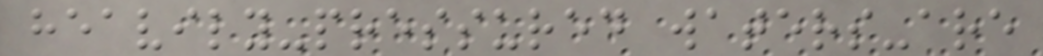heavily-pressured waters-are
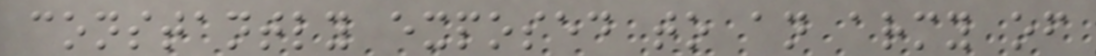constantly exposed to an army of
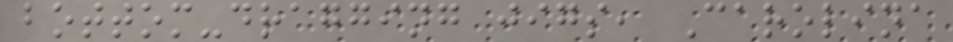bottom-dragging jigs, Carolina
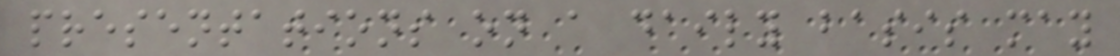presentations on a daily basis may
